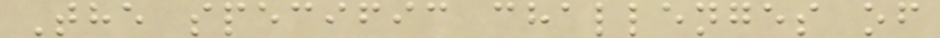The specific challenges of
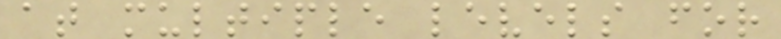at multiple levels for
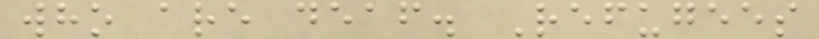who are deaf. Refugees
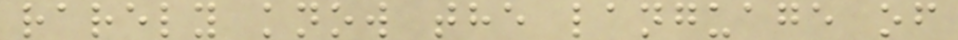rarely know the language of
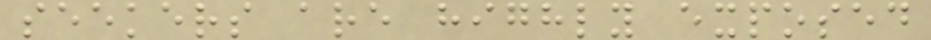seekers are highly exposed
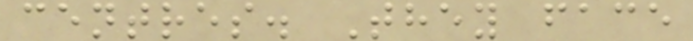centres. They face
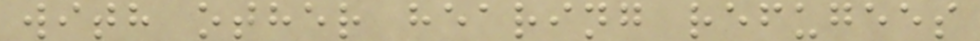with other hearing refugees
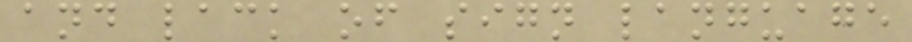and lack of sign language
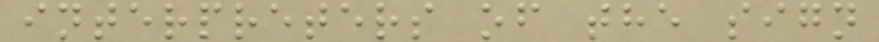interpreters of the sign
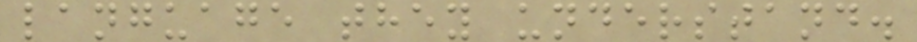language they understand.
